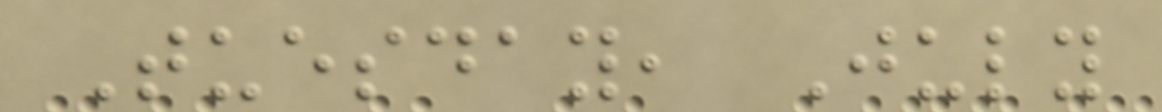Tuesday, July
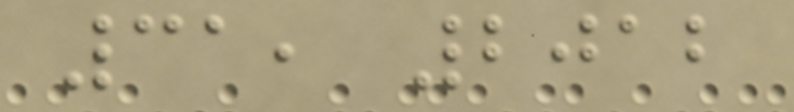31, 2012
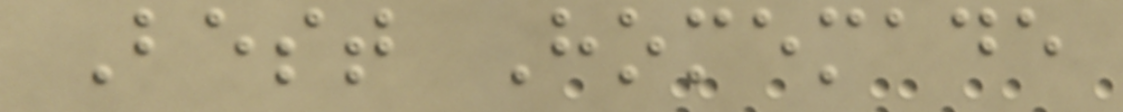Best Homemade
